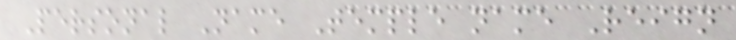Personal Name Temple name Reign
